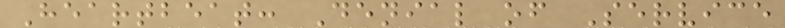Heartbeat: Denial of Service
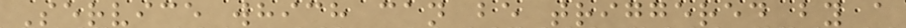Service which can be triggered by a
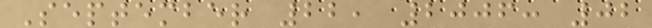September 22, 2006: 02
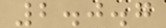2.0.7
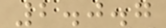2.0.7
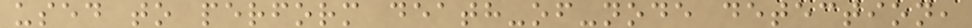used to perform death-of-node detection,
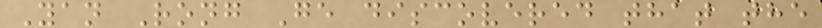Yan Rong Ge discovered that the
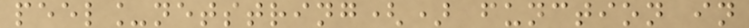peel_netstring() function in
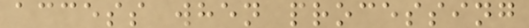access when processing
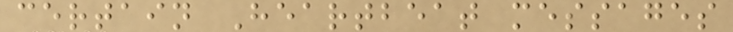certain Heartbeat messages
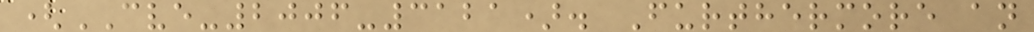(CVE-2006-3121). Furthermore an
